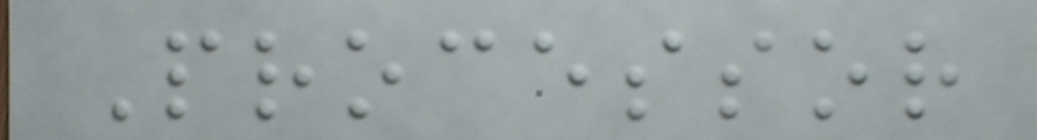Processor
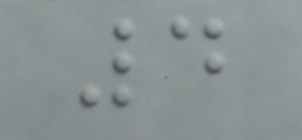4
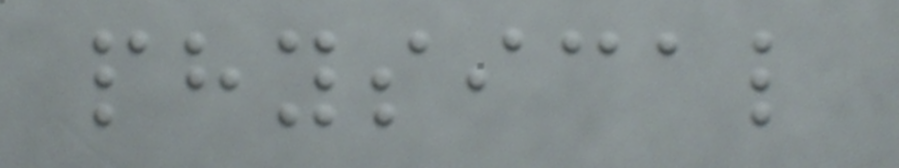physical
